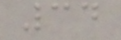34
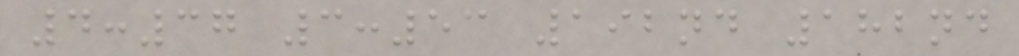4:37 3:53 192nd 182nd
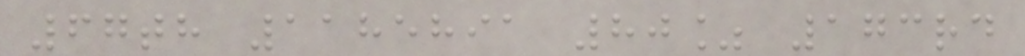67th 1185891 80% 173rd
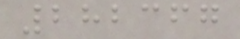282367
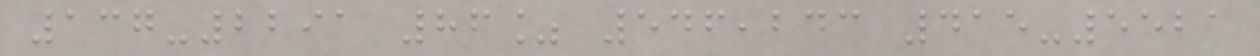137-2291 86% 546,243 415-5521
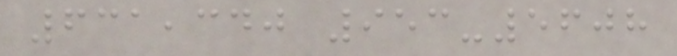631,340 953-5608
